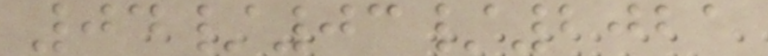04/03/2021
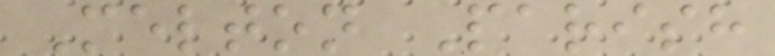Melton Parish
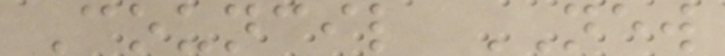Council NEW
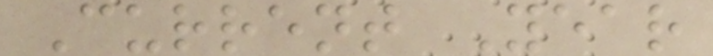Current Year
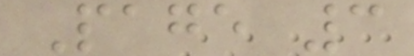Page 3
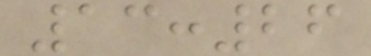13:26
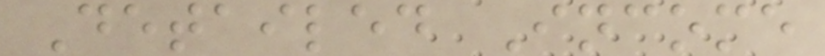Detailed Income
